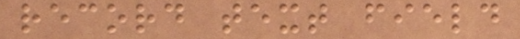record text field
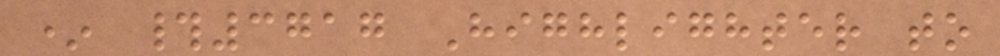* #3717 Highlighter to
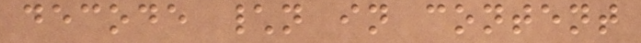decode \n in content
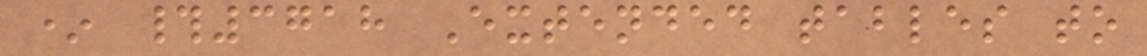* #3718 Extended tables to
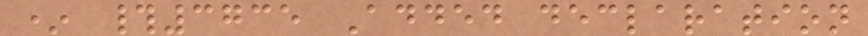* #3735 Added declaration
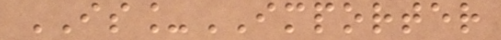IS_IMPORTER
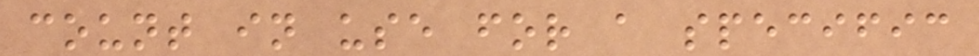count in use for a specific
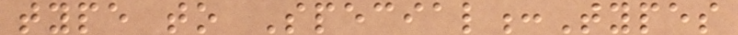type to Special:Types
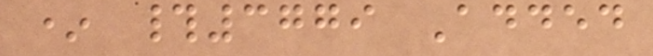* #3779 Added
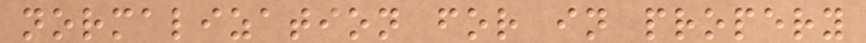normalization for in propery
